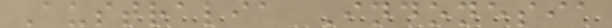Australia Indonesia
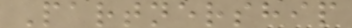Partnership
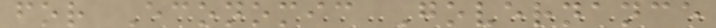for Economic Governance
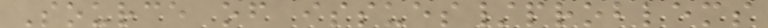Source of issues/problems
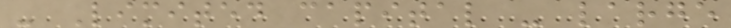- Limited capital - large
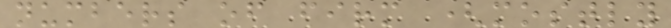numbers of firm (mostly
